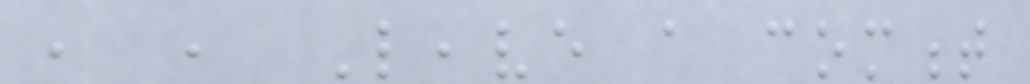, , Leave a comment
